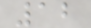12
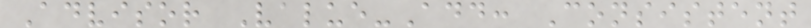Advisor Value-Add: Consistent
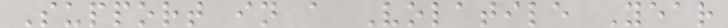Support in a Volatile Year
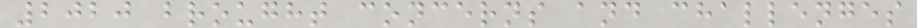2020 brought concerns and challenges
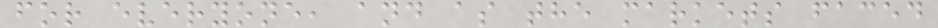for everyone, and as the markets faced
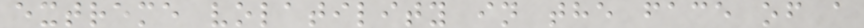extreme volatility in the face of a
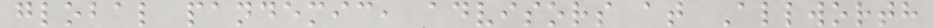global pandemic, advisors at Allworth
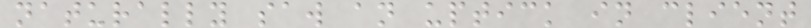naturally saw an uptick in client
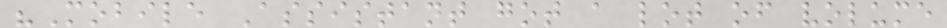"Mobile Assistant got a lot of volume
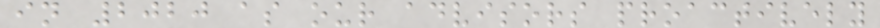in 2020 as our advisors proactively
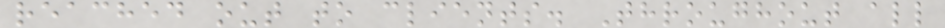reached out to clients. Throughout all
